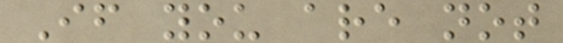If you are not
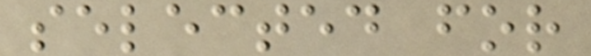selected for
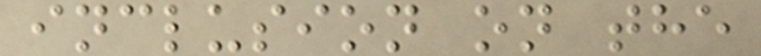inclusion on the
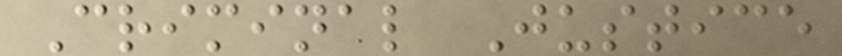Criminal Justice
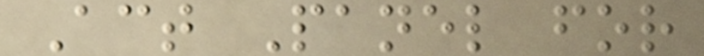Act Panel for
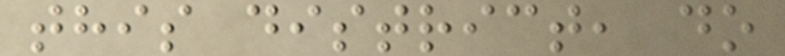this district, do
